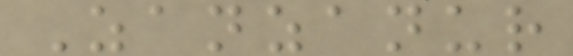Zanzanur
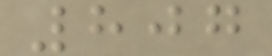807
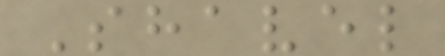Shavel
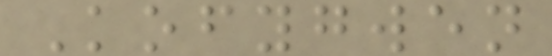Kofygwen
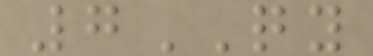7QY
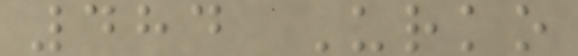484 Urko
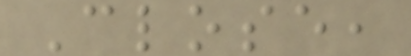Close,
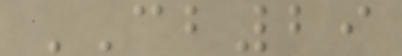CB29
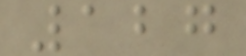127
